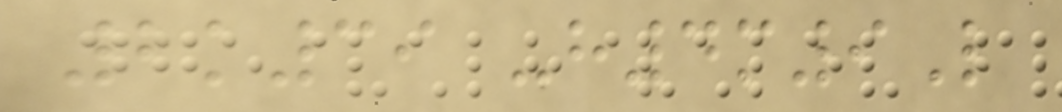2k39 -h4m9L
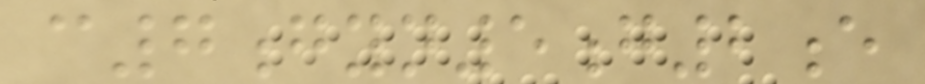c7gyn5g2e
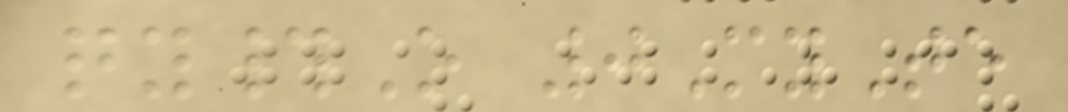qy#O 0MyTe
